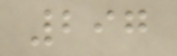297
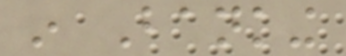in Banking
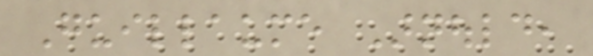Guillaume Arnould,
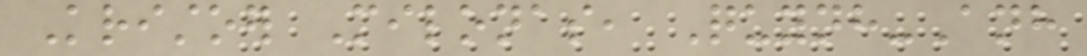Kristoer Milonas, Quynh-Anh
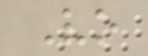Vo
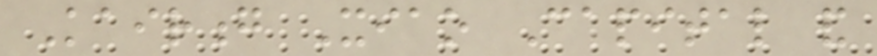Kairong Xiao Capital and
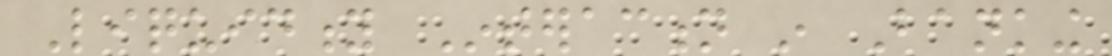Liquidity Interaction in Banking
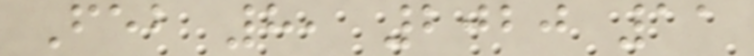Feb 8, 2020 11
